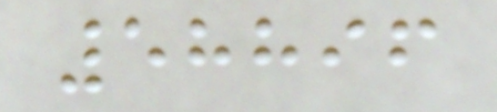58896
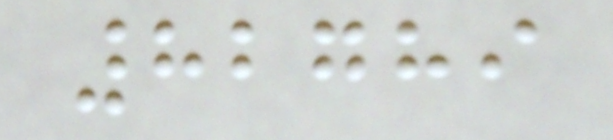82789
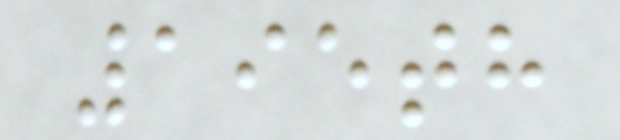195th
